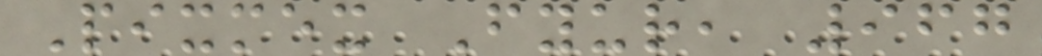Pixmex Fyur, 967
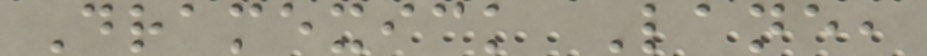Dramexick Lane,
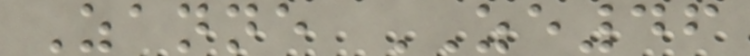Zanne ZE46
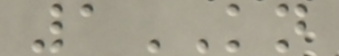1KN
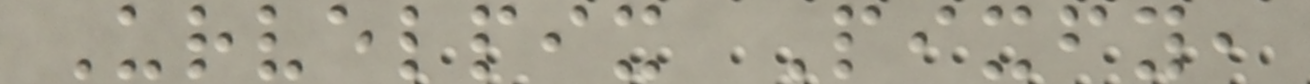Urvelpix Pixfy,
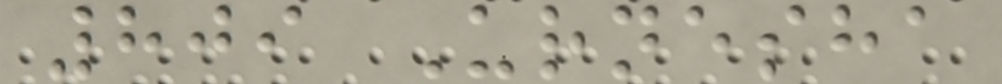809 Urnesha
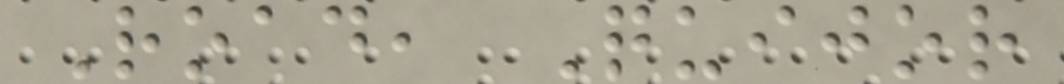Road, Quijor
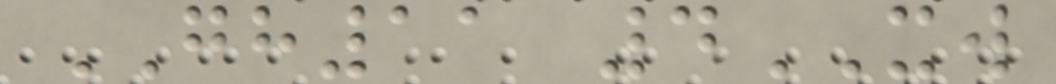GH11 4XW
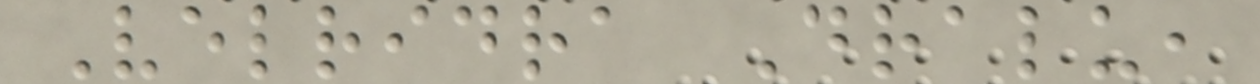Velridra Dralu,
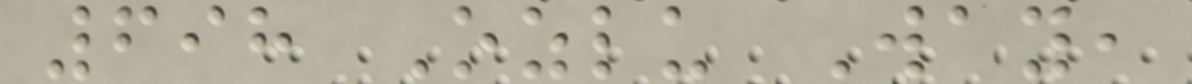698 Ozlu Way,
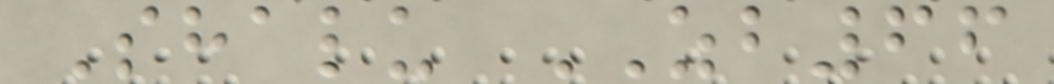Shalu ZB66
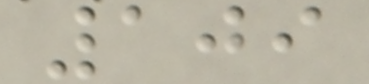109
